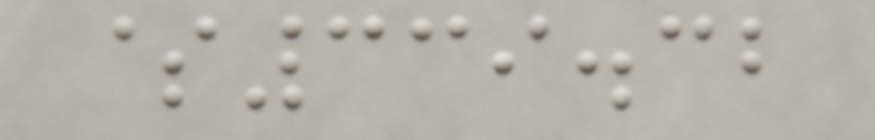$339.32
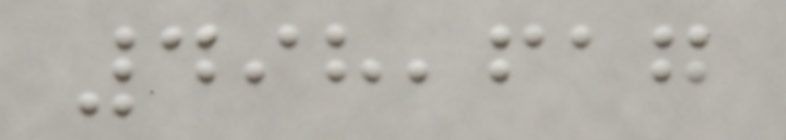498,617
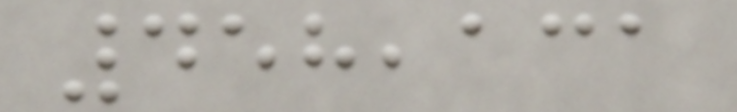458,131
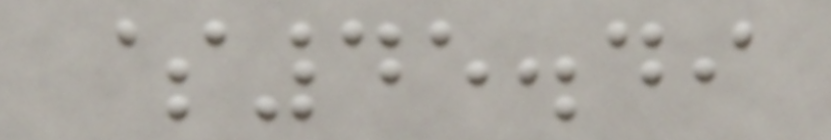$45.49
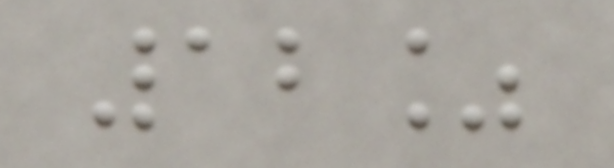12%
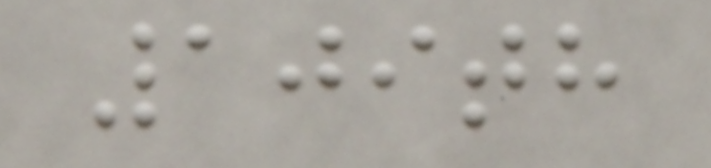109th
